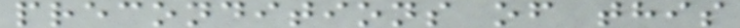preconditions of this
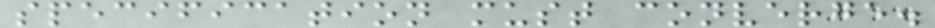specification must converge.
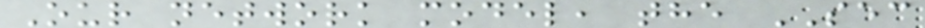Our network model, the SEC
